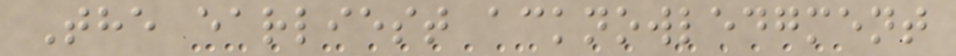The earliest acknowledgment
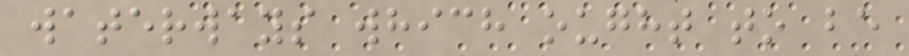waterways which ought to be
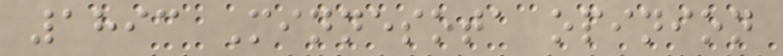1893 Minnesota opinion
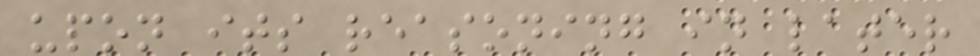upon its reasoning in later
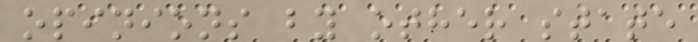opinions by other state
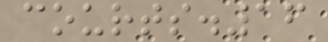courts.16
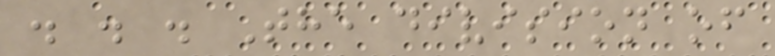. . . The division of
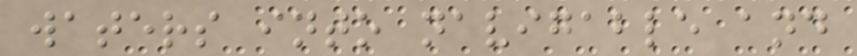waters into navigable and
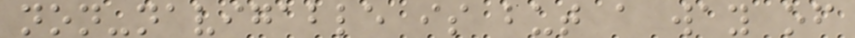non-navigable is but a way of
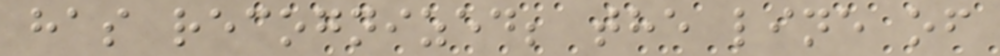has recognized; the line of
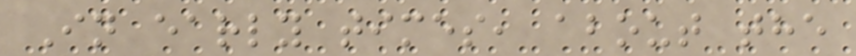In early times, about the
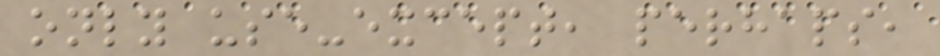only use-except, perhaps,
